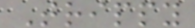Trippy
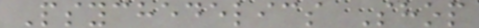Psychedelics Shop
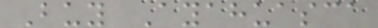Buy Ayahuasca
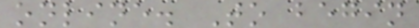online. To begin
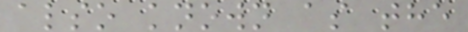also known as the
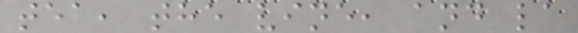tea, the vine, and la
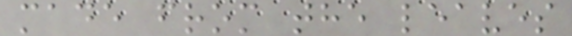made from the leaves
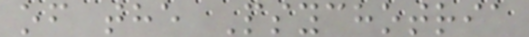of the Psychotria
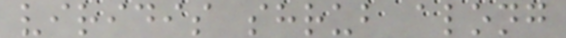viridis shrub along
